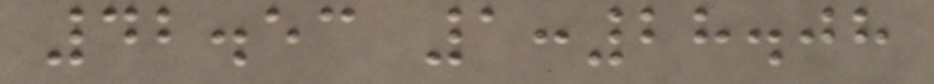42.53 1:28.08
